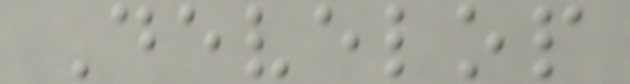Develop
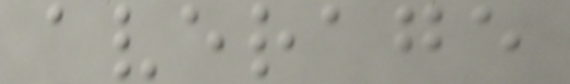average
